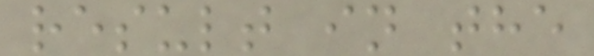result in the
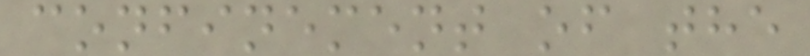confinement of the
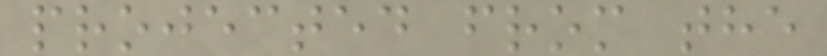projected from the
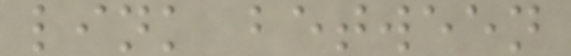link between
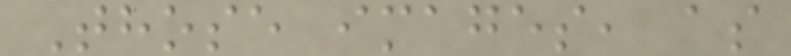Those images, as
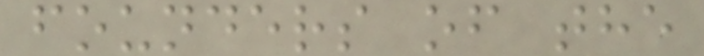founders of the
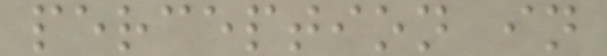perception in
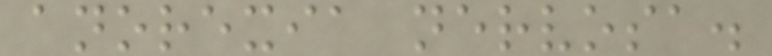anorexia nervosa.
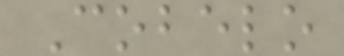Cobelo
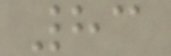83
